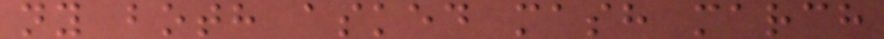ny both asked mash march
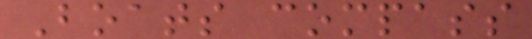Boats compass
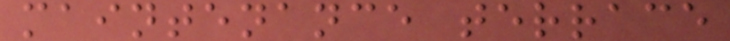maintenance terrace
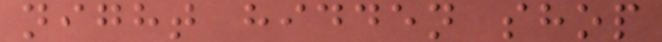night hidden shop
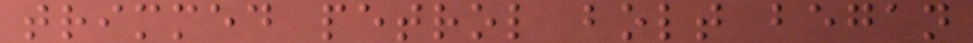trimmed petrol bolt began
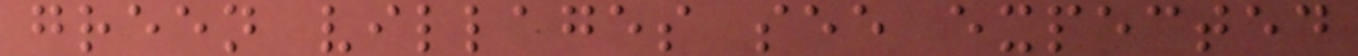green villages see expected
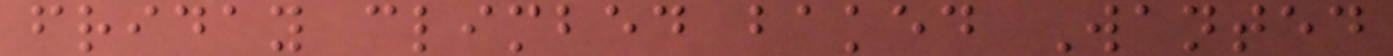friday climbed baked Wanted
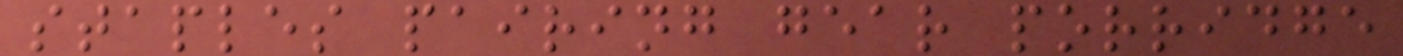staples pairing gear porridge
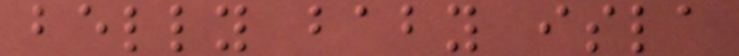belly baby isla
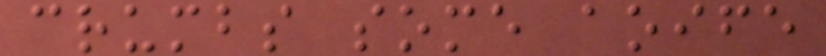crumbs some aoife
